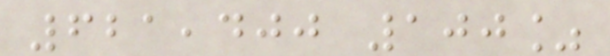621,400 100%
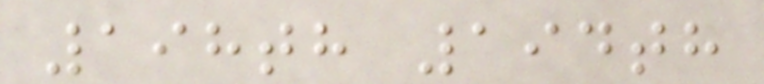198th 194th
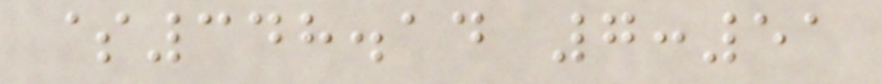$348.14 7:51
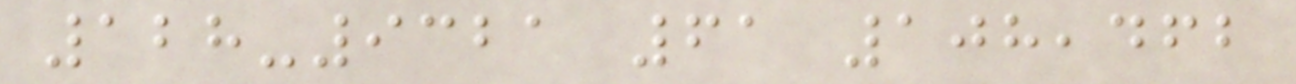128-9321 61 108,462
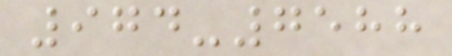974-7588
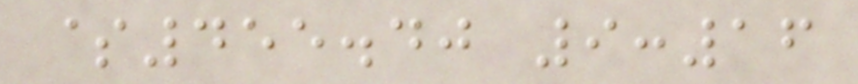$455.40 9:16
